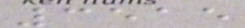3515
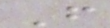F
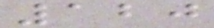120
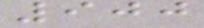900
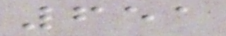651
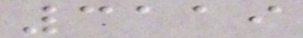3119
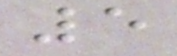5
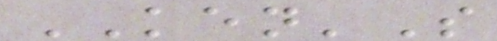KEN'S
